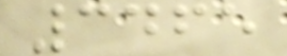3465
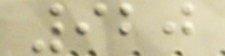920
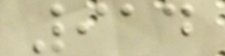914
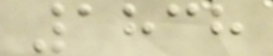1838
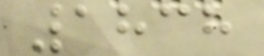1838
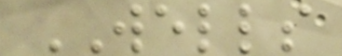WELLS
